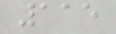115
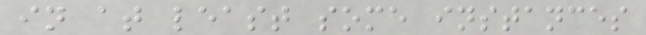in at least some instances
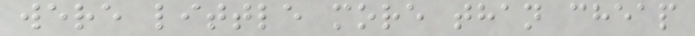were little more than cheap
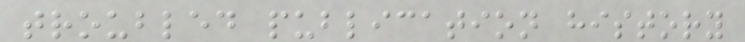troubled publication history
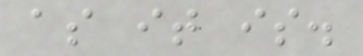as it is.
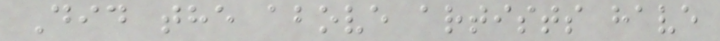Did the above artists have
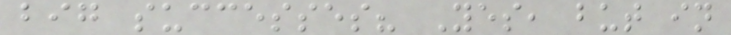big successes? Yes, but in
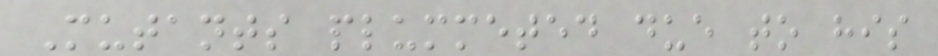Mutants plummeted due to his
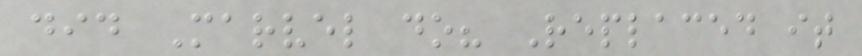did Marvel do? Replaced it
